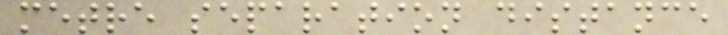metre separation distance
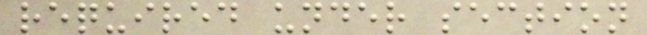required under section
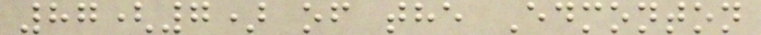87(7) of the Edmonton
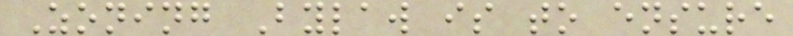Zoning Bylaw is to ensure
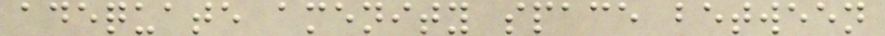adequate amenity space between
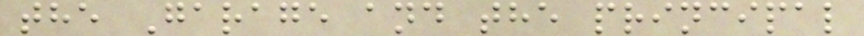the Garage and the principal
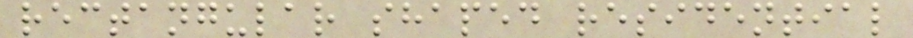rectangular shaped residential
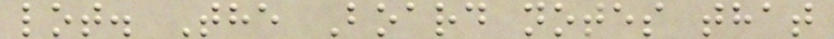lot. The Board notes that
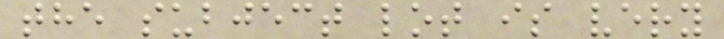the subject lot is very
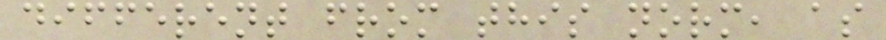different from this norm, as
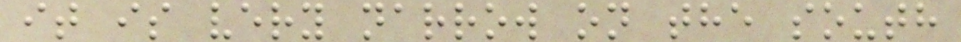it is very narrow on the south
